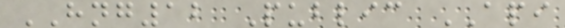HNG12 Public API
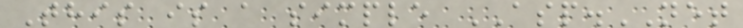This is a simple ASP.NET
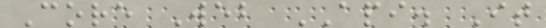Core Web API. It
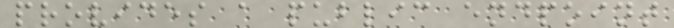provides a public endpoint
